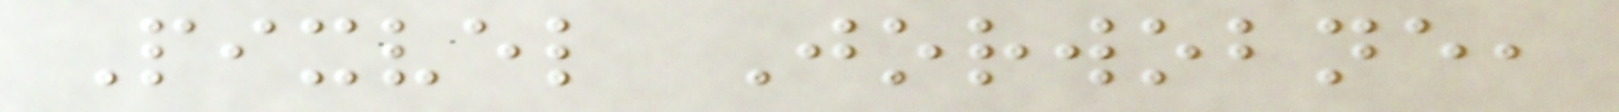Pixvel Jorwobne,
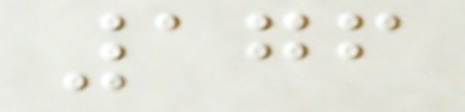176
